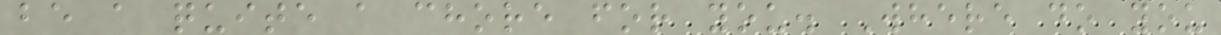be a quite a chore for you. Where do you
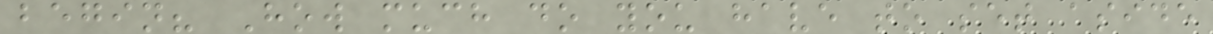begin? How much do you have to set aside
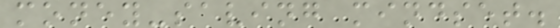money-saving mindset.
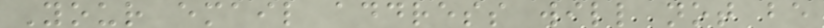Your email address will not be
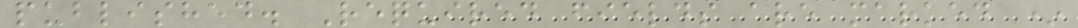published. Required fields are marked *
